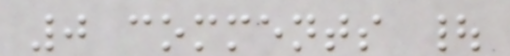0 comments |
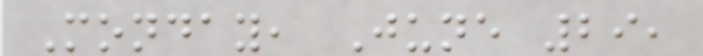Monday, June 29,
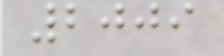2009
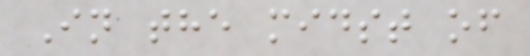In the midst of
